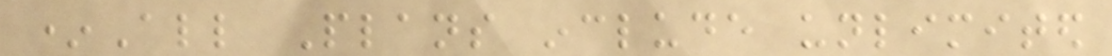*All Plans include unlimited
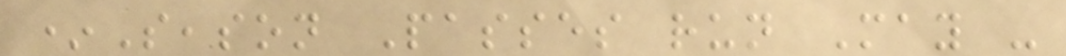*Season Passes run May -
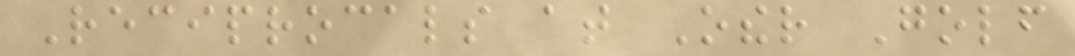Reciprocals at Other Golf
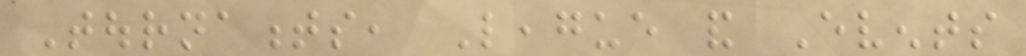Tournaments, League and Events
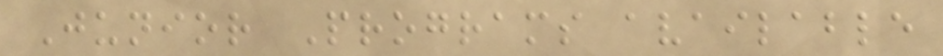Junior Programs available
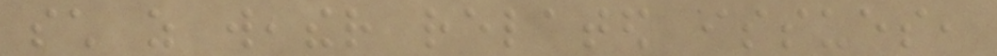such as weather related issues,
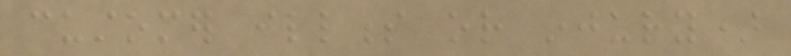customer illness or injury)
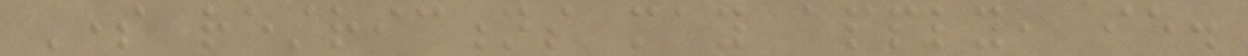Some restrictions may apply, ie.
